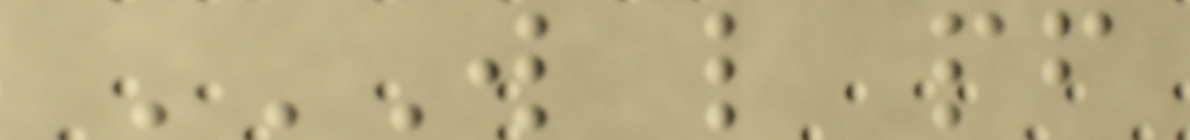W L PF
